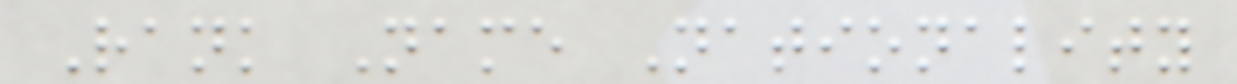Rank Name Nationality
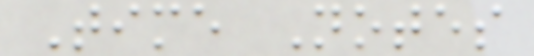Time Notes
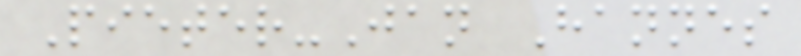Pieter-Jan Hannes
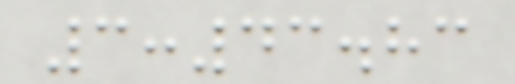3:43.83
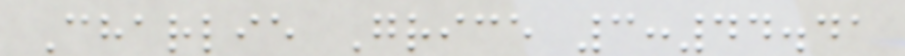Charlie Grice 3:44.41
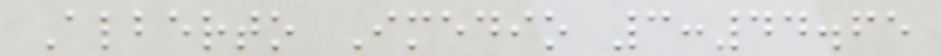Alberto Imedio 3:44.65
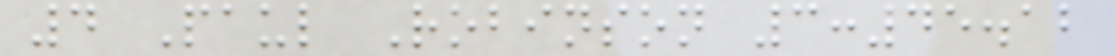4 Paul Robinson 3:45.12
